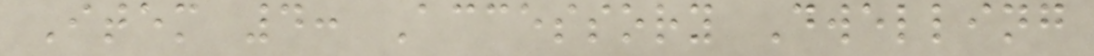Item 4: Accessory Dwelling
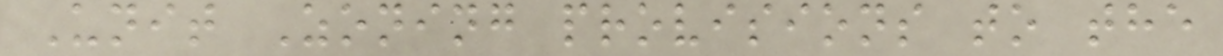Unit Zoning provisions to the
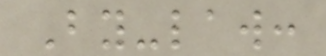By-law:
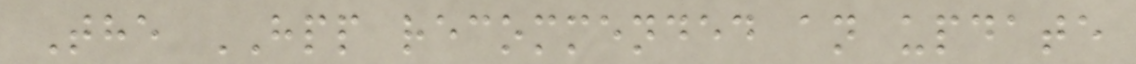The HPP recommended an update
